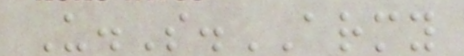U.S.ARMY
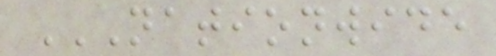NATIONWIDE
